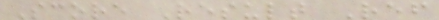Score Result Ref
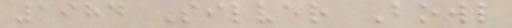1984 Silver Bowl
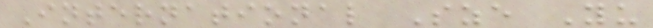International Sze Yu
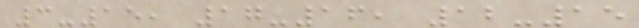3-15, 17-16, 12-15
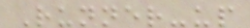Runner-up
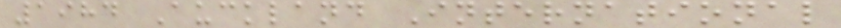1984 Auckland International
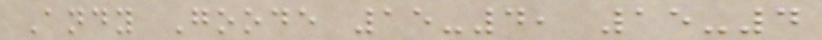Andy Goode 15-4, 15-4
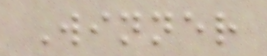Winner
